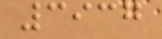3937
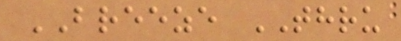BREEZE THRU
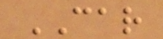CAR
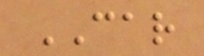CAR
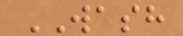WASH
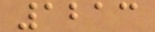1213
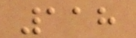118
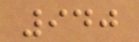940
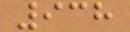938
